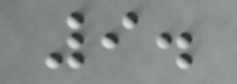9.
